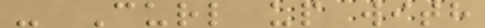- Curl up with
